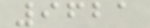9621
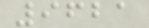9621
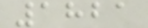1821
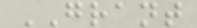GRANT
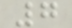7
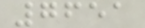7651
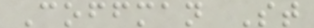Coffman St
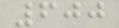600
